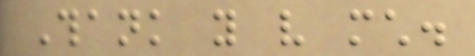Thank you very much.
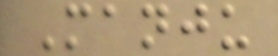Manju
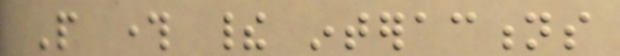People through their interactions
